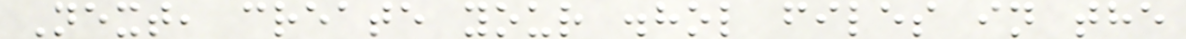Next, create your .hol files in the
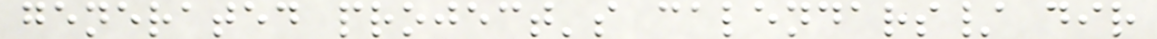generated project's calendars/ dir
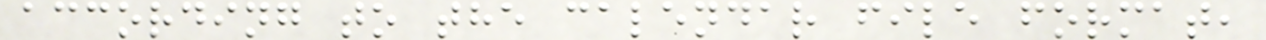according to the calendar file format,
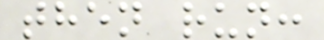then run:
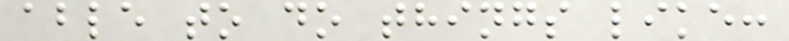able to do things like:
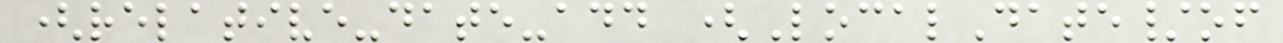(relative-date-add (LocalDate/of
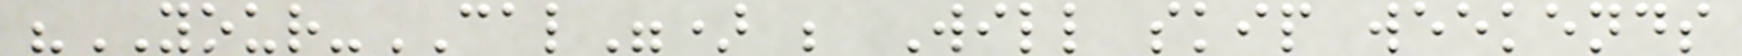"YOUR-CAL") ; Will skip weekends
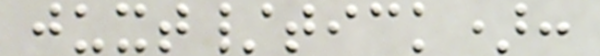juxt/tick):
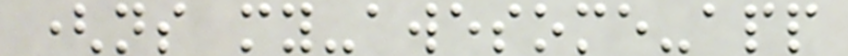(ns my-awesome-app
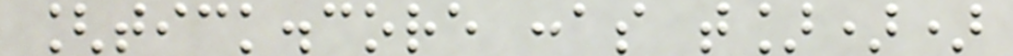[tick.core :as t]))
